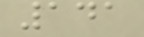141
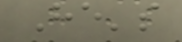He's
